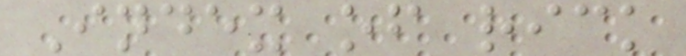Index of rick
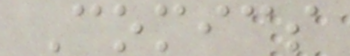Comics
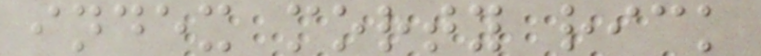index morty rick
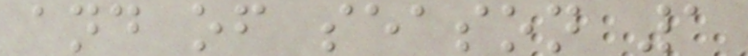and of season 1
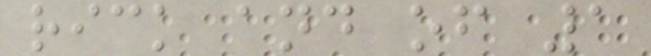rick and of 1
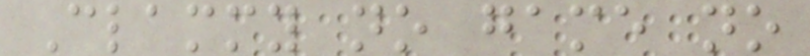Clammy no game no
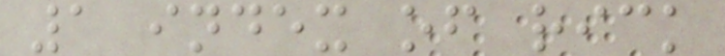1 index of rick
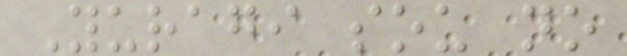Yuragi sou no
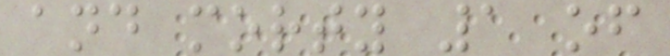and morty 1 of
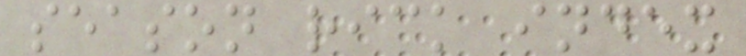season rick index
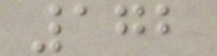172
